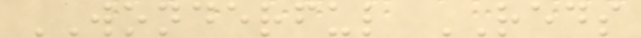WONDERFUL REDS
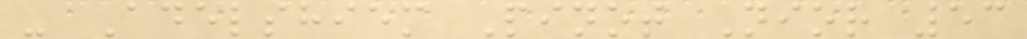- Adelshiem Pinot Nior 53
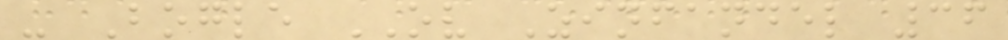- Bogle OV Zinfandel 36
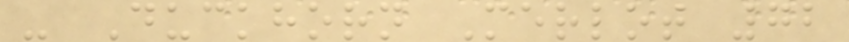- Duckhorn Merlot 72
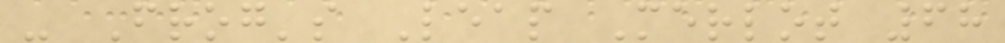- Frog's Leap Merlot 68
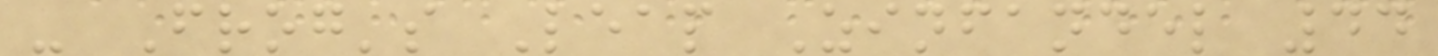- Frog's Leap Zinfandel 44
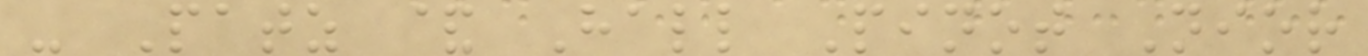- Patz & Hall Pinot Nior
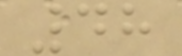48
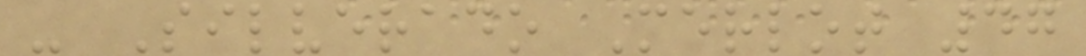- Silverado Merlot 47
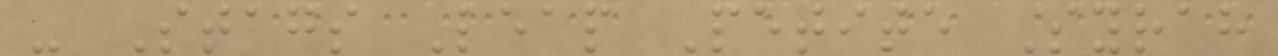- Stags Leap Petite Syrah
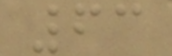63
